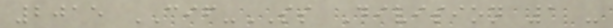2015 CIF-SS Division 1 -
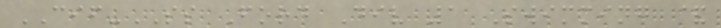CIF-SS Ford Div 1 Swimming &
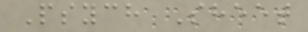Psych Sheet
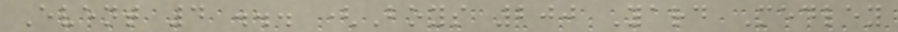Event 4 ... (Boys 200 Yard Medley
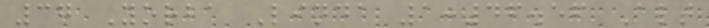37 Yorba Linda 1:46.56 Alt
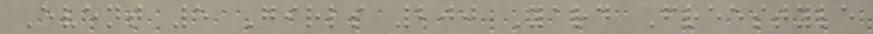Event 5 Girls 200 Yard Freestyle
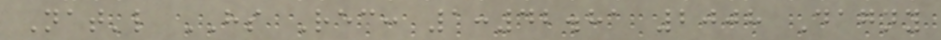Nat'l HS Rec: 1:42.81 2008 Dagny
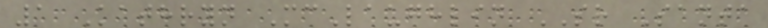1 Kathryn McLaughlin SR Santa
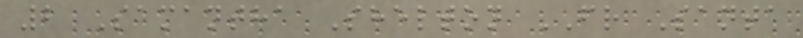2 Samantha Shelton FR Santa
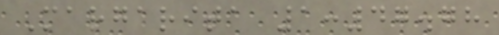Margarita 1:47.78
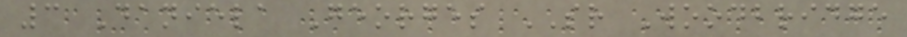3 Daniela Georges SR Woodbridge
